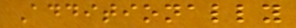Additionally
